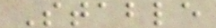Stable
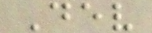Dev
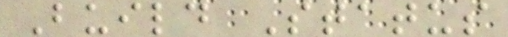Build Status
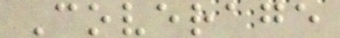Coverage
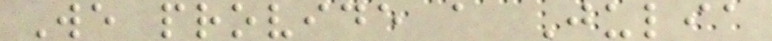We provide a Julia
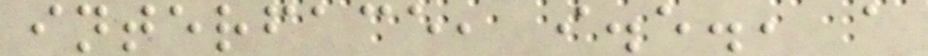interface, i.e., a
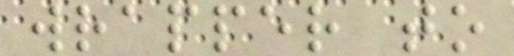wrapper to
